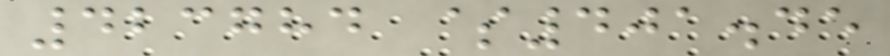423784 $401.45
